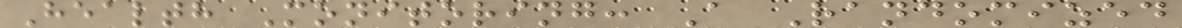Health Monitoring: A Randomized
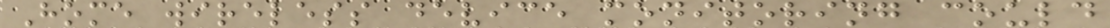Home wireless device monitoring could
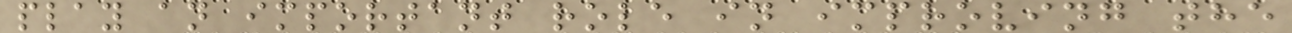play an important role in improving the
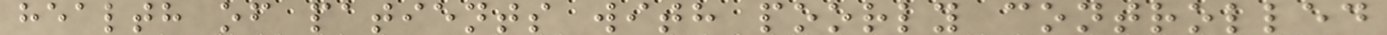health of patients with poorly controlled
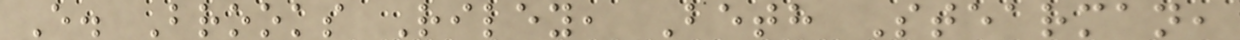E. Brooks Riley, Beth Stearman,
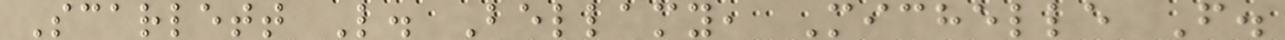Scarlett L. Bellamy, Michelle F.
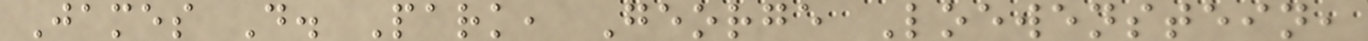James D. Park, George Loewenstein,
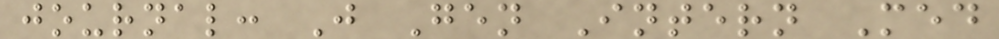journal: J Gen Intern Med
